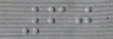60
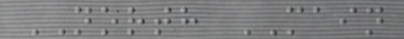NORTH MAIN
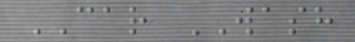CAR WASH
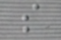s
